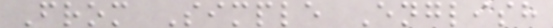From Simple English
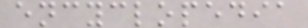encyclopedia
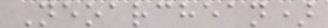Neoarchean)
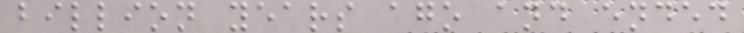billion years ago and ended
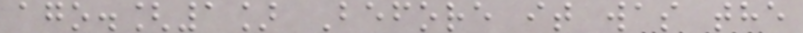ago.[1] Before it was the
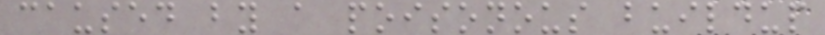caused by a poisonous buildup
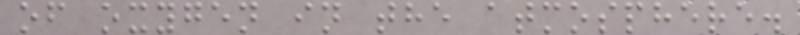of oxygen in the atmosphere.
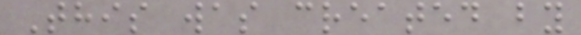This was created by
